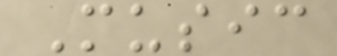Music
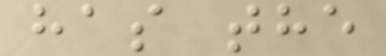has the
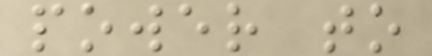power to
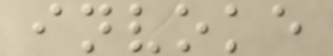invoke
